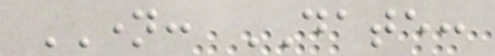NAME: DATE:
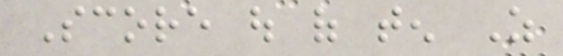Score out of ten As
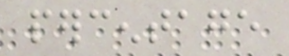percentage
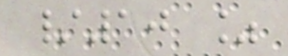/10 %
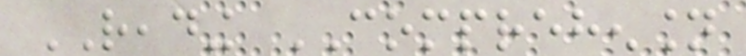READING COMPREHENSION
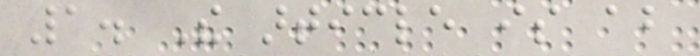1. The article is about
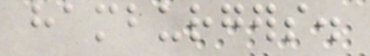hamburgers.
